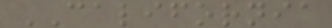CALIFORNIA
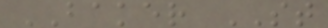BAKER ST
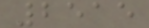2515
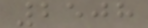2508
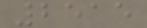2515
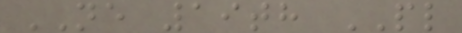NE 19th PL
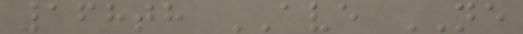168th AVE NE
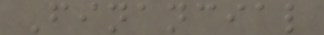Financial
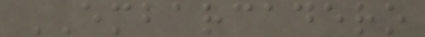EMBARCADERO
